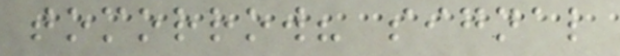tomorrow? signal
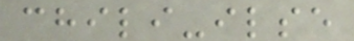chili-ilse
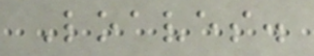Loaves.
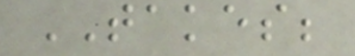TAKES;
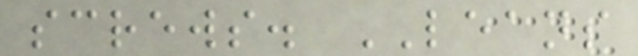screws. LEANS
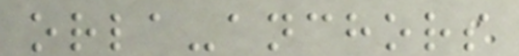orla-anchors
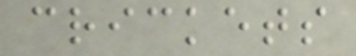crickets
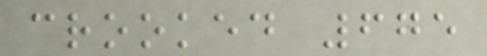crooked 675
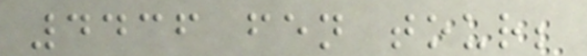4436 fen tour;
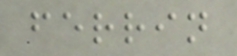ferrin
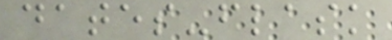dates-flask
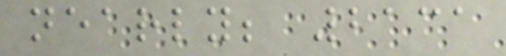nearly; 2131
